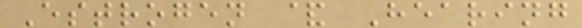Estrogen & Hearing
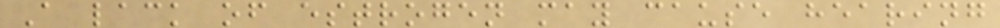A lack of estrogen may cause hearing
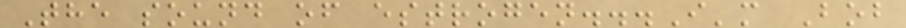The sound of estrogen...I'm Bob
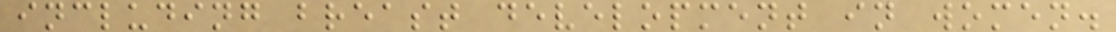including breast development in women.
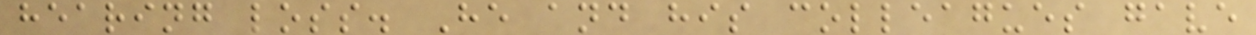hearing loss. He and his colleagues gave
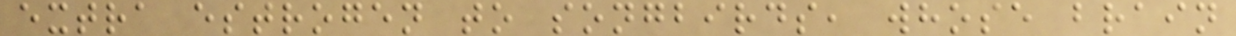extra estrogen to songbirds, whose brain
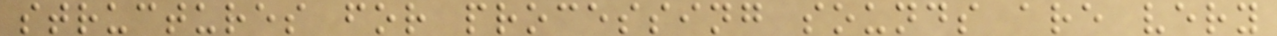structures for processing sounds are very
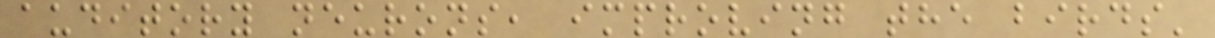auditory neurons, improving the birds'
